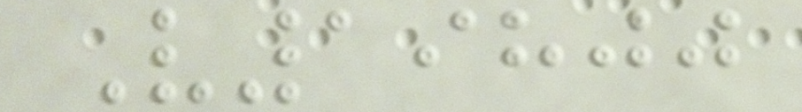V19800
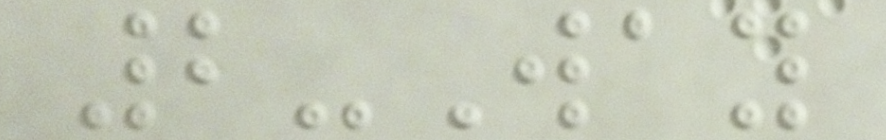2-Way
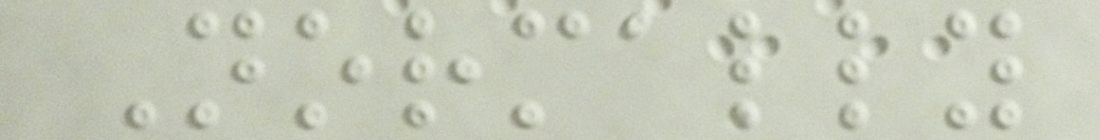Normally
